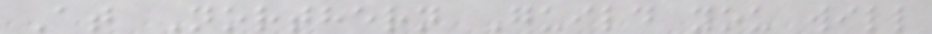At Northern Guild you will
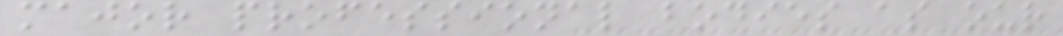major professional bodies as our
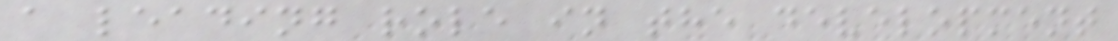a leading role in the development
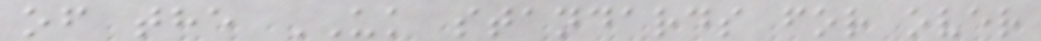of the UK standards for over
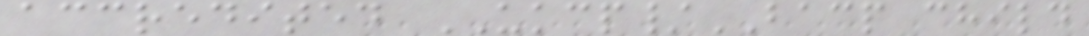accredited UKCP/BACP child
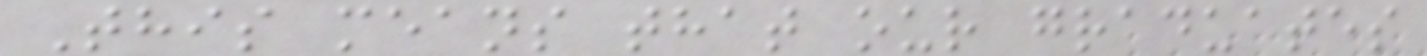This means that our graduates
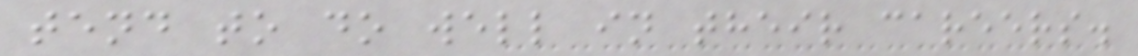tend to do well in their careers.
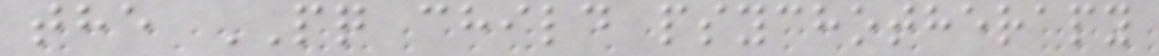the PQ child psychotherapy
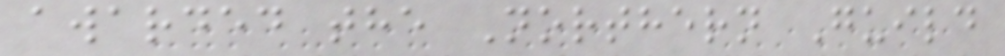awarded the Northern Guild
